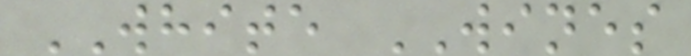WHITE WINES
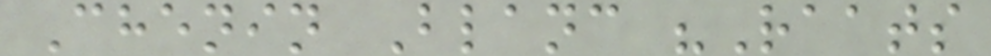Chenin Blanc "Raats
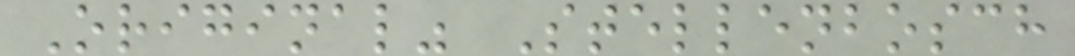Original" Stellenbosch
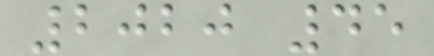2020 45
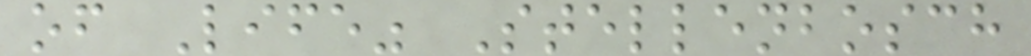of Life" Stellenbosch
